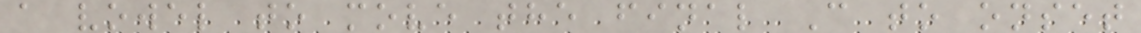a vowel to move the final C to onset
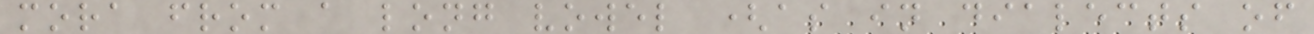mora from a long vowel (as in dialects of
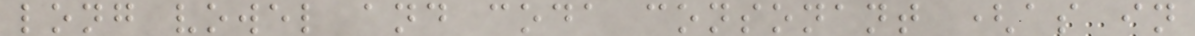long vowel and coda consonant (as in
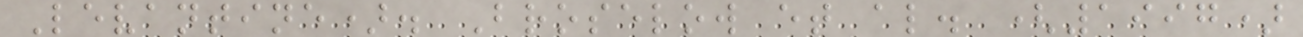Levantine). Broselow et al. (1997)
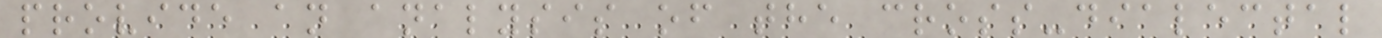provide an analysis of the cross-dialectal
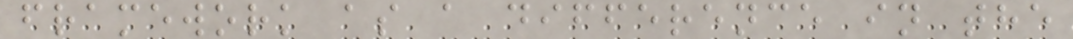framework as a difference in the
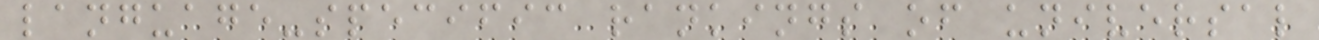language-specific rankings of universal
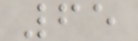65
